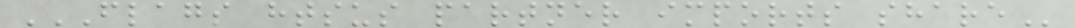FLAGS HTSUS PARTNER IMPORTS SHARE
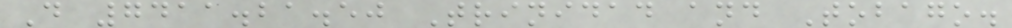D 7411.21.50 Trinidad and Tobago.
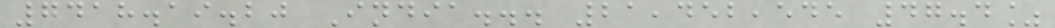7418.19.20 India... 21,452,545 47.4%
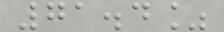71.4%
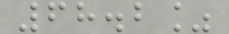68.2%
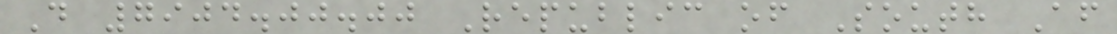D 7904.00.00 Republic of South Af
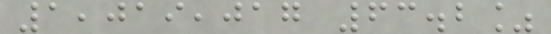1,019,017 63.2%
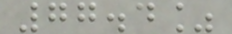77.4%
